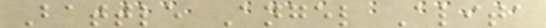Battle Angel Alita
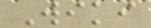Wiki
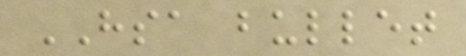HSA bullet
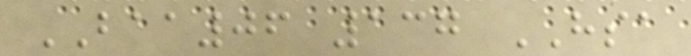BAA06 137 HSA
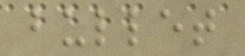bullet
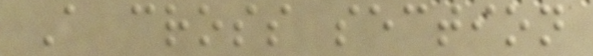A cross section
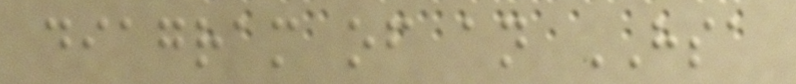diagram of an HSA
